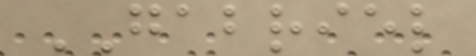GABRIEL
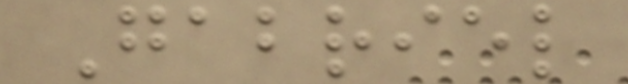Gabriel
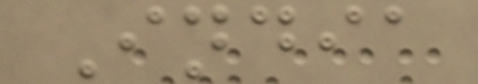India
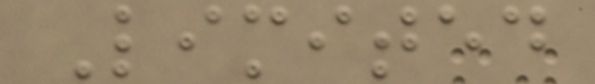Limited
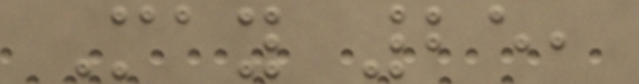May 25,
